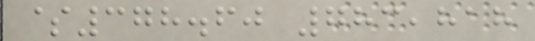$378.60 783,818
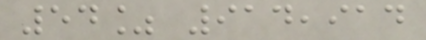54% 914,914
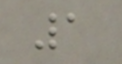1
